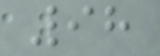98
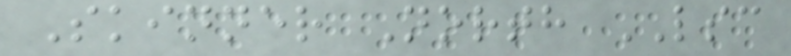Skinner North LSC
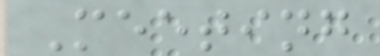Meeting
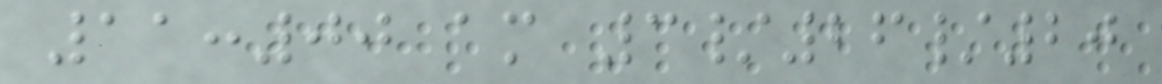11:00 am 3/26/20
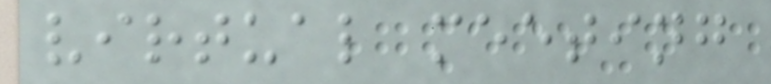virtual meeting
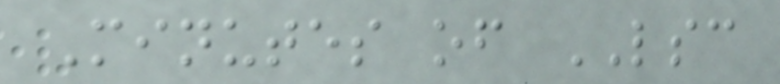Minutes of LSC
